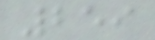259
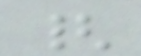{
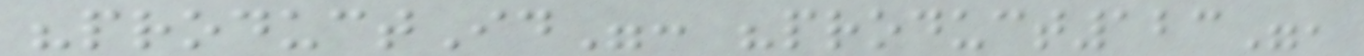"productId": "product123",
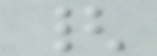{
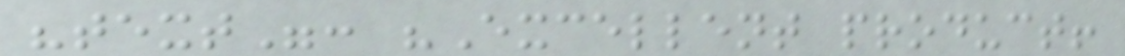"text": "Excellent product!
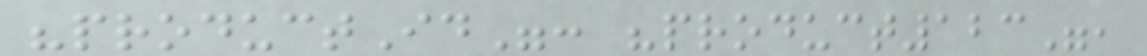"productId": "product123",
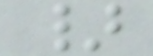}
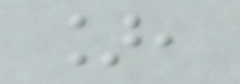],
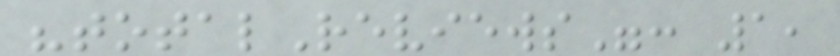"totalReviews": 1,
